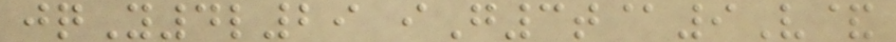jqY4l29 iG3t@9V&
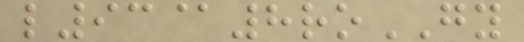l93@8roGY
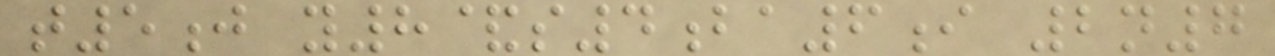t5j y8&s4ba6i 2n7
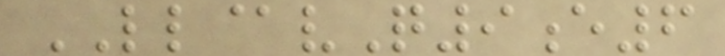LL@vQ9e6
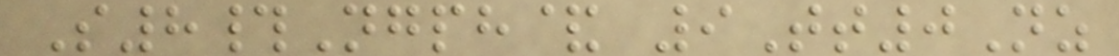S8#Ngph& 9Tt0Nz
